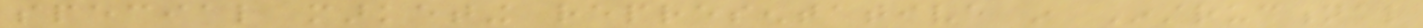special marketing representative in Instructional
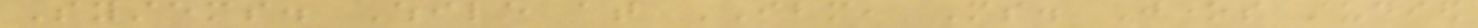Systems. While at IBM, Ms. Jones studied
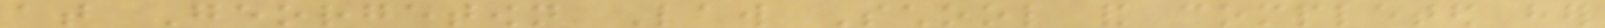at Georgetown Law School and completed her
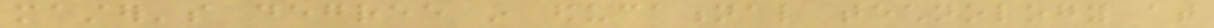master's degree in educational technology at
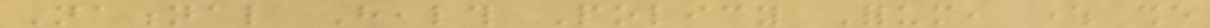National Health Policy Forum, where she
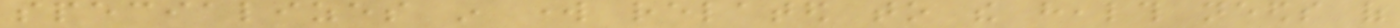specializes in work related to the health needs of
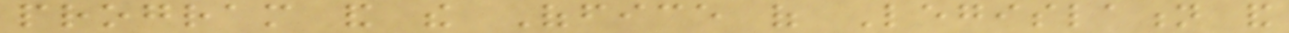program and the Office of Legislation and
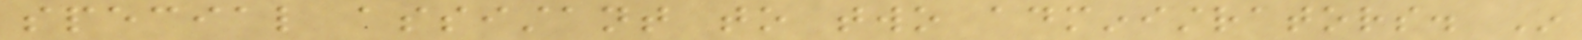special assistant to two administrators. In
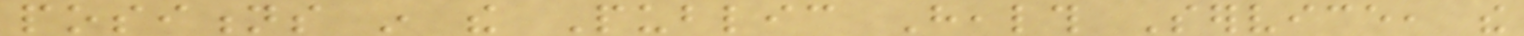positions in the Public Health Service, the
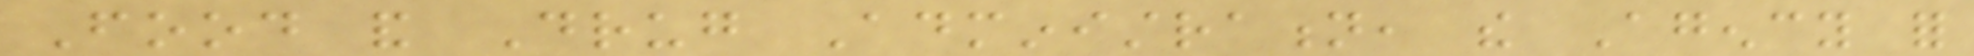Food and Drug Administration, the Agency for
